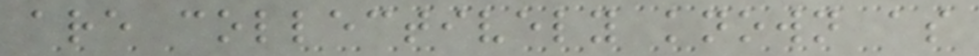are collectively known as
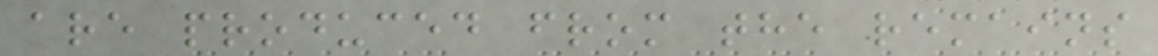are produced from the remains
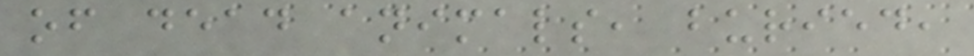of dead animals, buried,
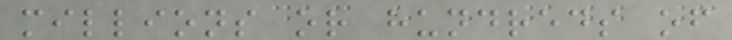millions or hundreds of
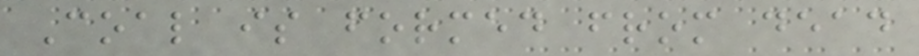Coal is formed from dead
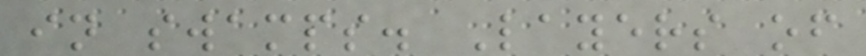in swamps. Layers of
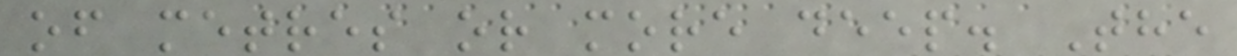of metres or more deep. The
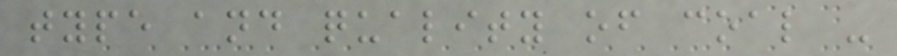type and quality of coal -
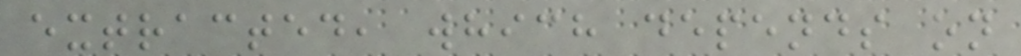extracted, which depends on
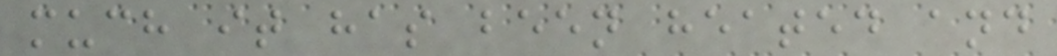much it has been heated and
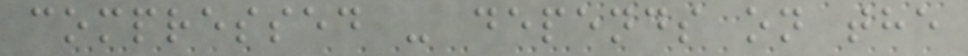compressed - depends on the
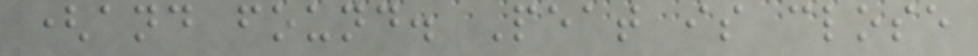(and found. Peat is close
